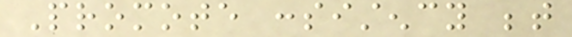Promote consistency between
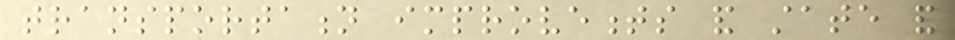transportation improvements and state and
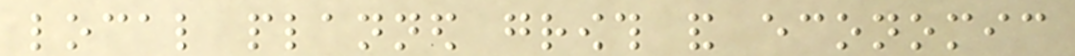local planned growth and economic
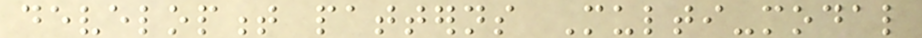development patterns Multi-modal
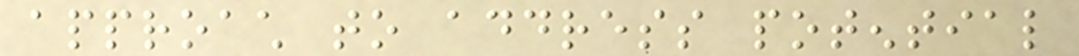approach to address potential
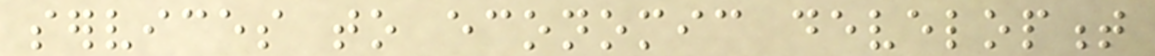services to economic development
